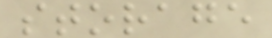storage
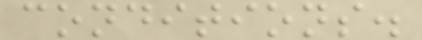conditions.
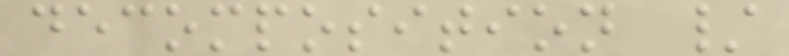decomposition /
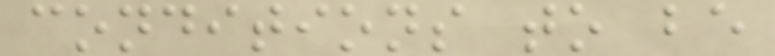conditions to be
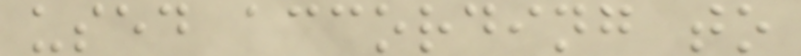used according to
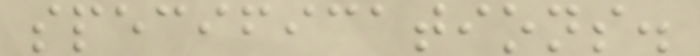specifications.
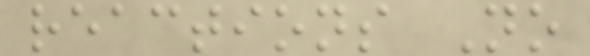reactions No
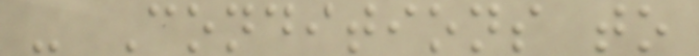- Conditions to
